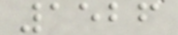1526
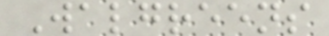Walgreens
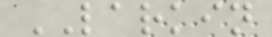LARKIN
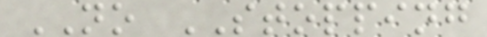NO STOPPING
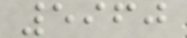5960
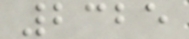2325
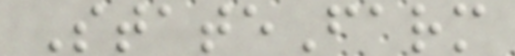StateFarm
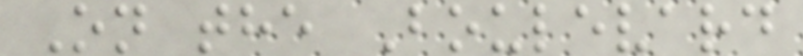On the Boulevard
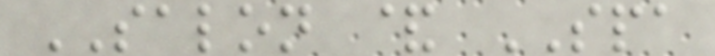SALON & SPA
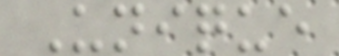Unique
